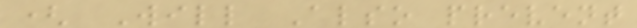( Will Also prevent
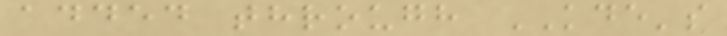added through KDE's
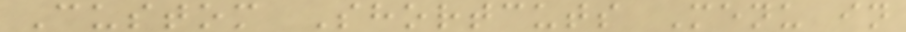Custom Shortcuts Menu in
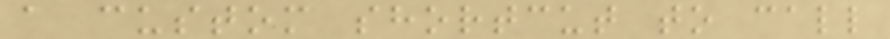a custom shortcut to call
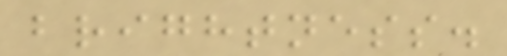brightness.
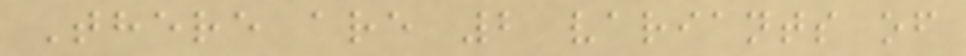There are 2 variants of
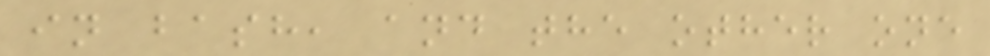in bash, and the other one
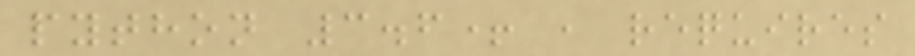python 3.6+ , requires
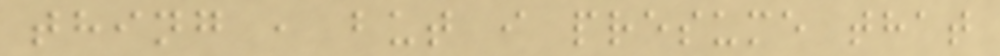thing , but i presume that
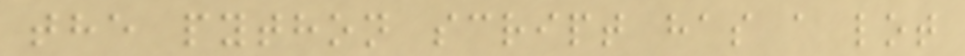the python script has a lot
